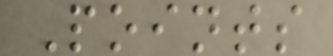Points
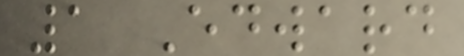1 Edward
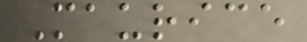Maurice
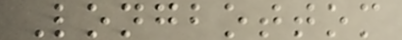Longbottom
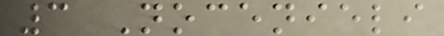3 Nocenieli
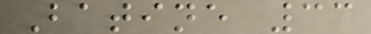Batine 33
